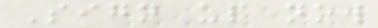Sign up now
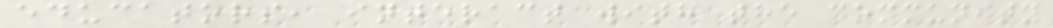educators, interact with the community
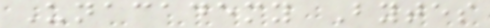Unacademy Bytes
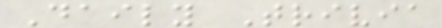Daily Trivia
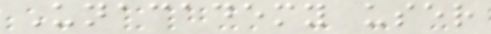Unacademy user
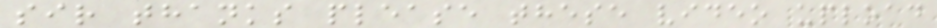sir thanks please these video upload
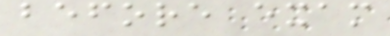before exam
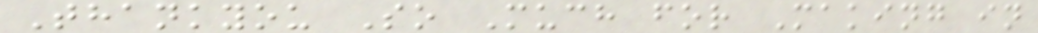Thankyou So Much for Making in
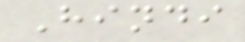Hindi
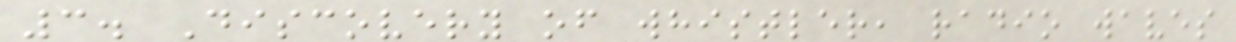3. Discovery of whistler, radio waves
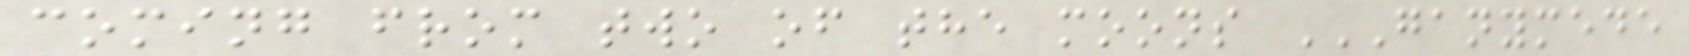coming from two of the moons GANYMEDE
